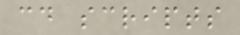cd scripts
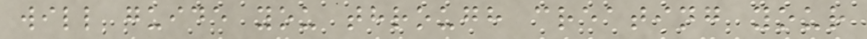will guide you through creating your
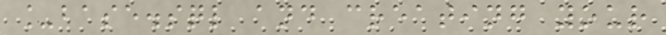_base.sql and creating your
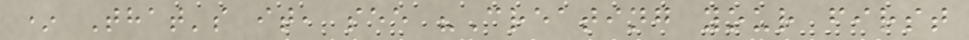* That's it, see "Creating your first
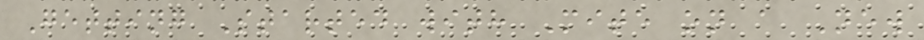Getting Started with Mite on a New
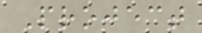Project
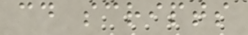cd scripts
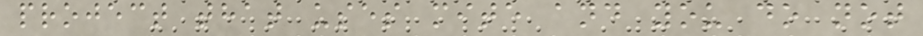project that uses mite and you do not
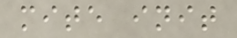mite init
